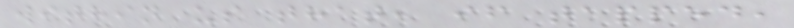within us that, if tapped,
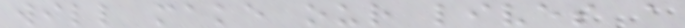will make our lives a
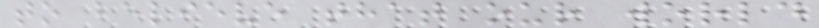to believe that our world
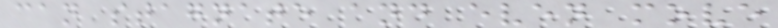can stagnate and even move
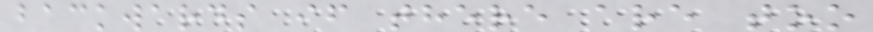backwards if there are too
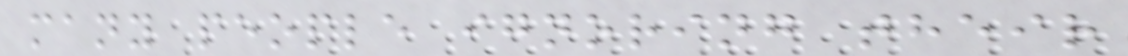many people ignoring their
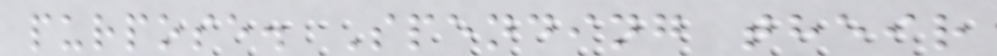purpose. Spending their
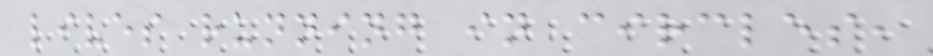lives running in circles,
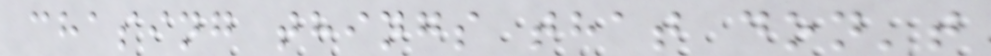chasing things that don't
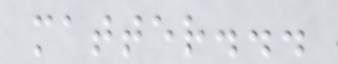matter...
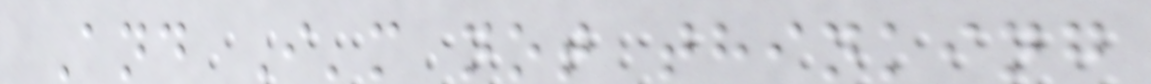And I'm not thinking
